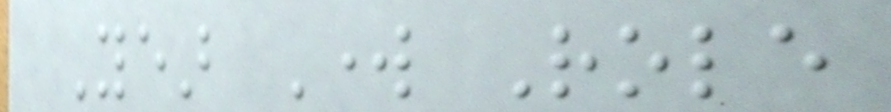Year Work Role
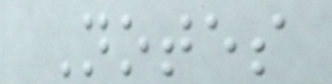Notes
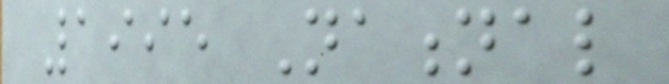1995 National
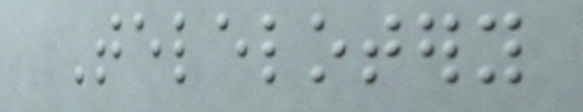Telelotery
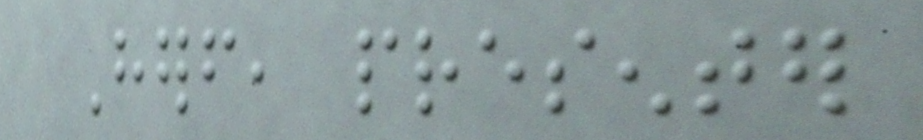Herself, presenter
